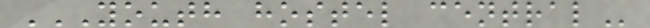YOUTH HOSTEL CENTRAL
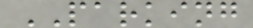PARKING
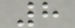8
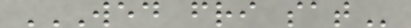WED FRI SAT
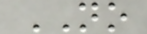NO
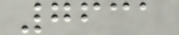7631
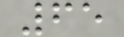65
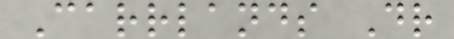Carrlands Dr
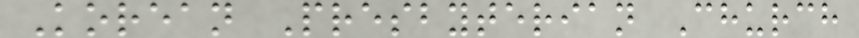Korean Presbyterian Church
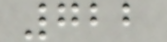722
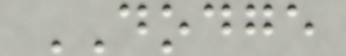DODGE
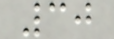30
